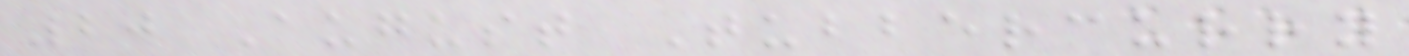20 August Tubbercurry
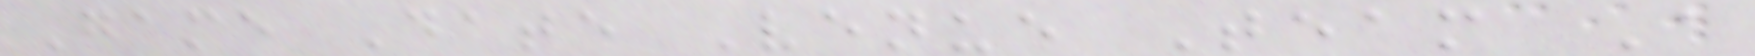Game Date Venue Team A
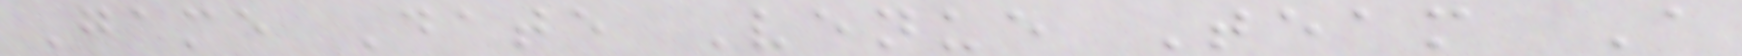Game Date Venue Team A
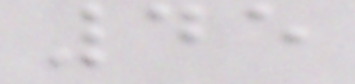45
